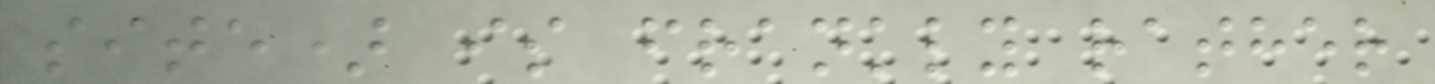site) is frankly rather
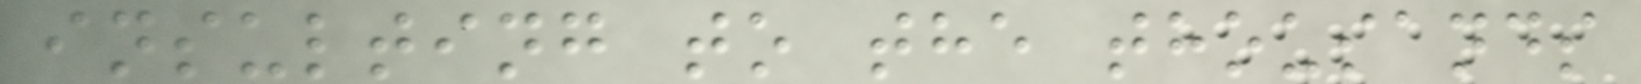insulting to the thousands
